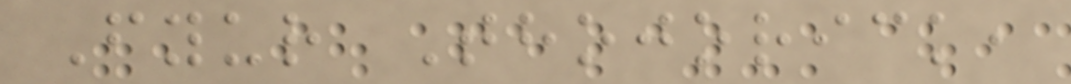Fyur Thojorick,
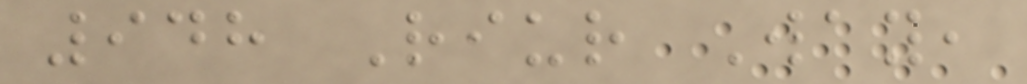948 Riur Way,
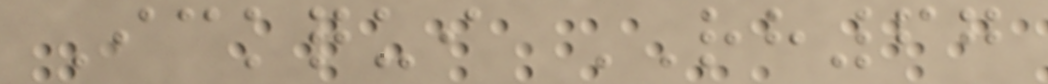Ickqui RH67
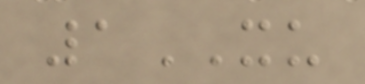1XU
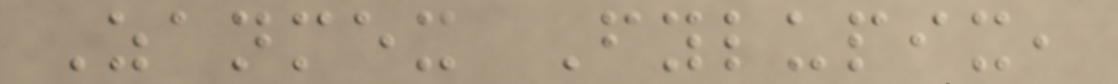Zanmex Fylupix,
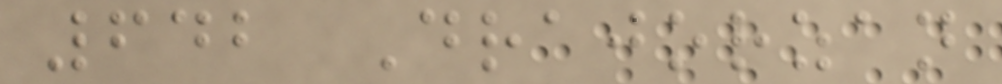642 Drajorzan
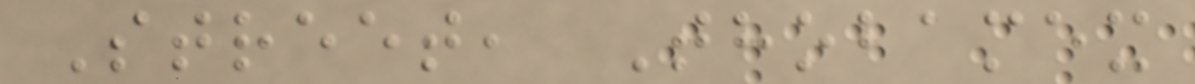Street, Thobamex
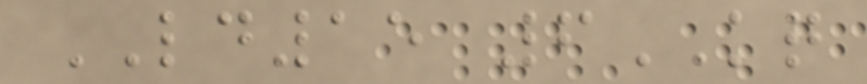LD15 6KQ
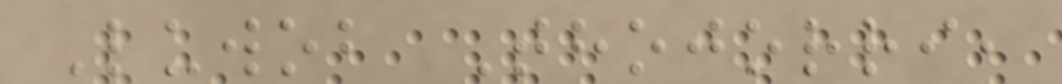Luwob Thojorri,
